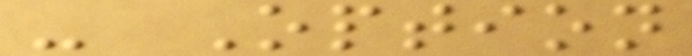- Option
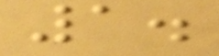1.
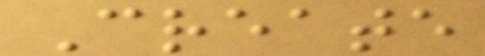Create
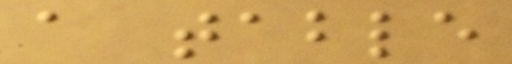a table
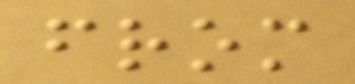from
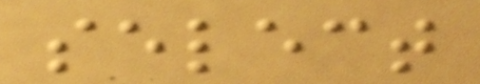select
